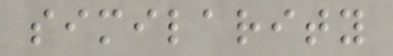similarity
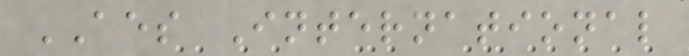AES International
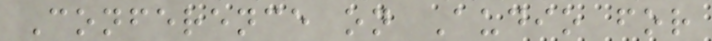Conference on Audio for
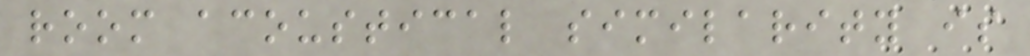room acoustical similarity is
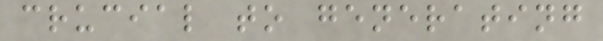crucial to generating
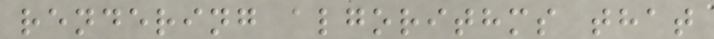rendering algorithms that
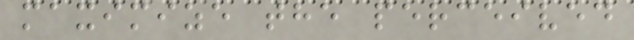maximize the perceived
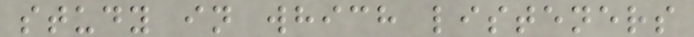study in which listeners
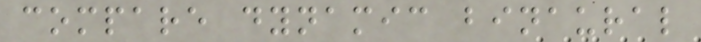compare dynamic binaural
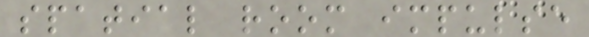spatial room impulse
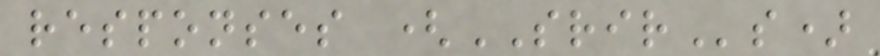responses (SRIRs)
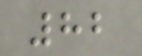82
